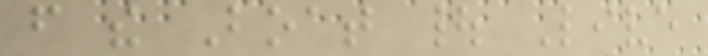from the Boat | Live
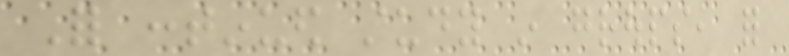For continued study in groups, for
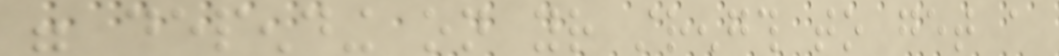were depending on your strength to get a
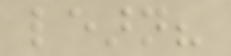learn?
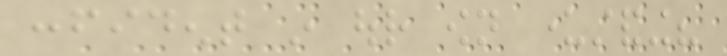confident in our own understanding?
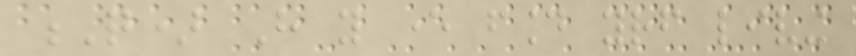Q) Have you ever found yourself living
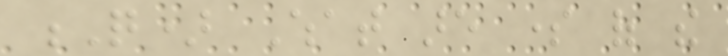Q) What are some of the
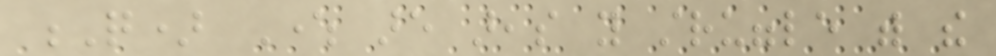Q) Where are areas you struggle with the
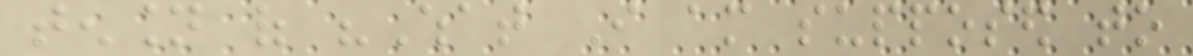tension of "What I am supposed to
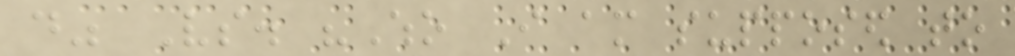do" Vs. "Who I am supposed to
